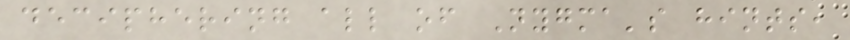deciphering all of Nygma's hints,
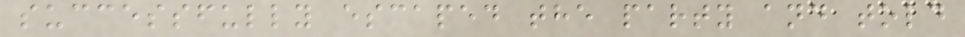successfully escaped the party and told
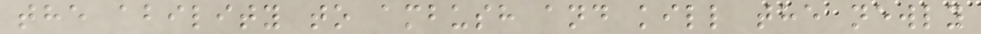the ability to ambush and kill the newly
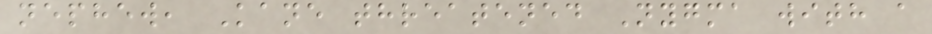nephew, Kane threatened Nygma with a
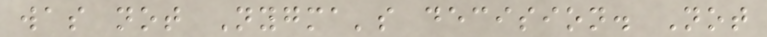was not Nygma's decision. Not
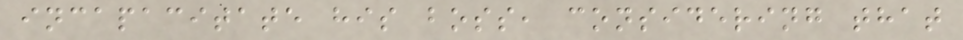incapacitate his boss, considering that
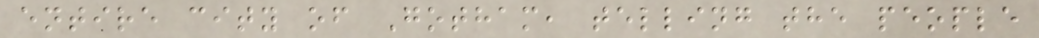entire city of Gotham, telling the people
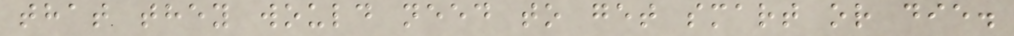that they would need to get smart or die.
